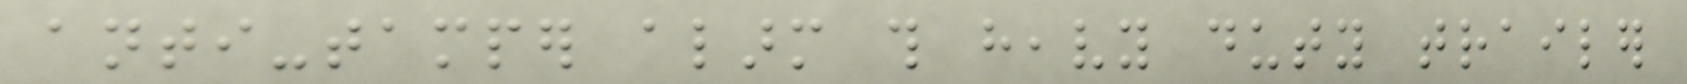anti-tamper alarm this heavy duty trailer
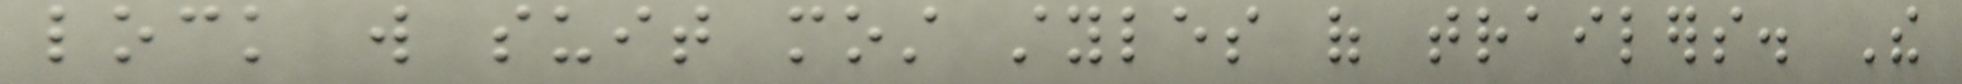lock will suit most styles of trailers. The
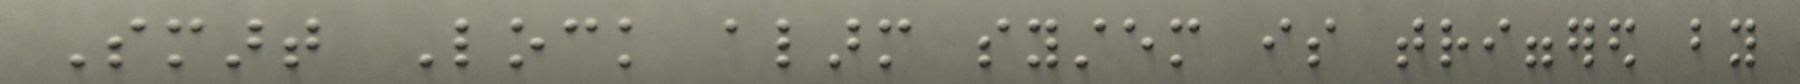Smart Lock alarm system is triggered by
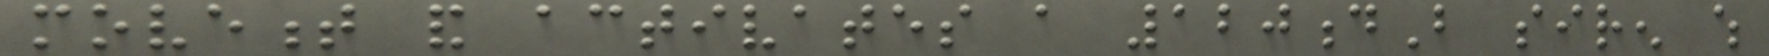movement and activates a 120dB siren which
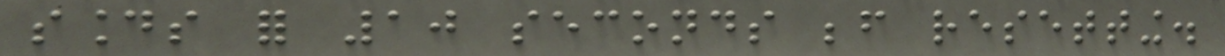sounds for 10 seconds before resetting.
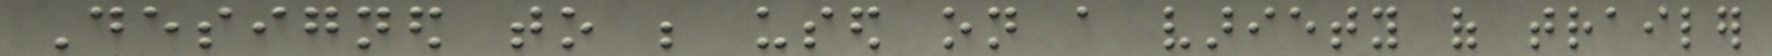Designed to be used on a variety of trailer
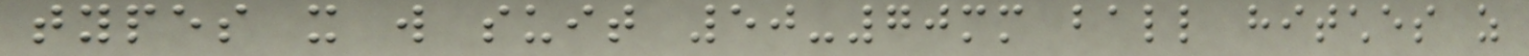types it will suit 50-70mm ball hitches as
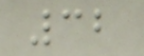32
